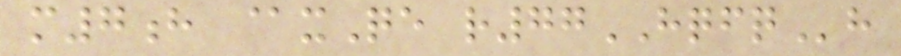m7h @xQe r77HQFQh
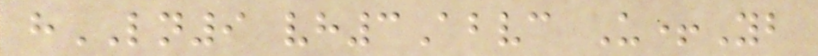hLN9 vh3Abvc U+Yb
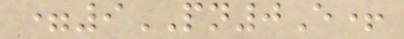=9PN0E+
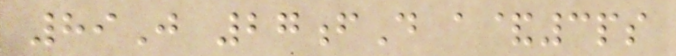89J 27fD a&3ps
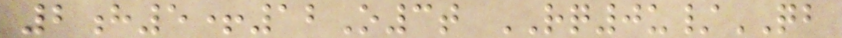2h5+12O3t RQ0u/QB
